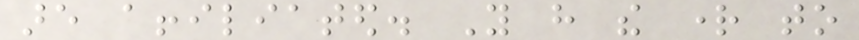are affiliated. You have the right to
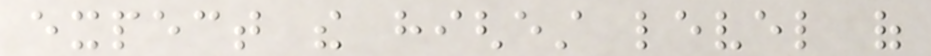expect the highest level of
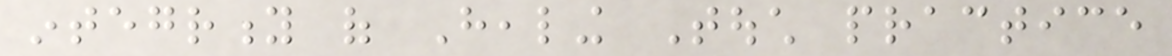integrity of Healing Touch practice
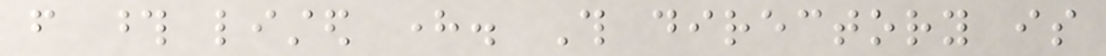from those listed here. This directory is
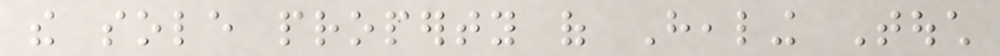the sole property of Healing Touch
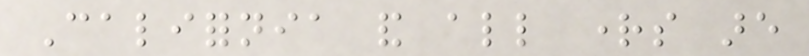California and all rights are
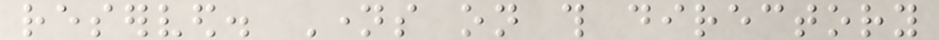reserved. Names on this directory
